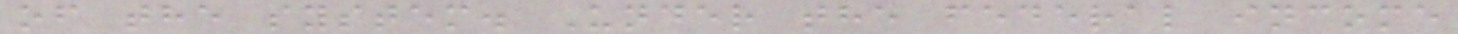of the system. Under the federal income
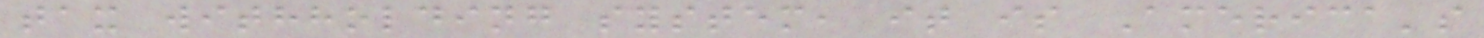tax withholding system, it is America's
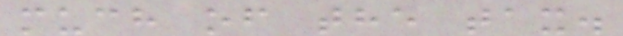much of the tax.
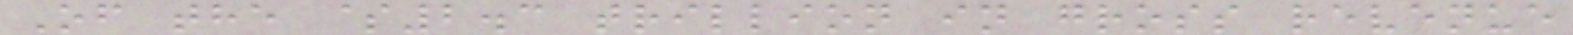Of the $2.3 trillion in gross revenue
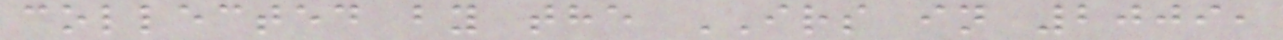collected by the IRS in 2009,
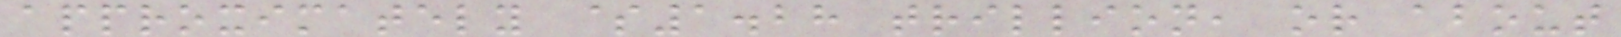approximately $1.28 trillion, or about
